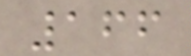166
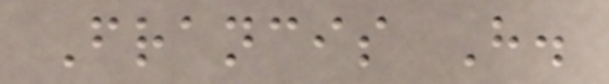Francis H.
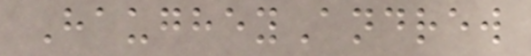HaugheyAndrew
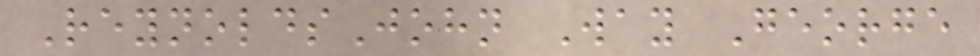ReynoldsJohn Way George
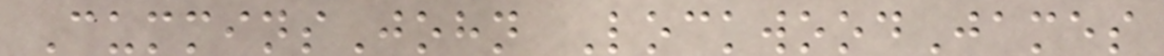CumminsJohn LockwoodJames
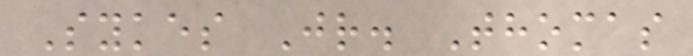Sykes Jr. Thomas
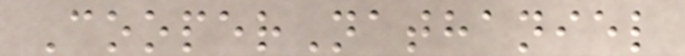CooperNathaniel
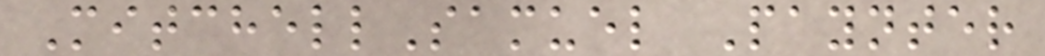MitchellSamuel Paynter
